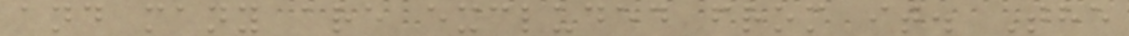and many are excluded from it. The
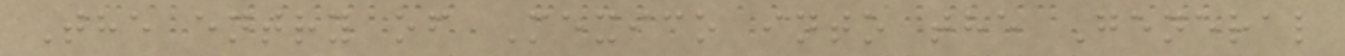The entry of Mexico into the General
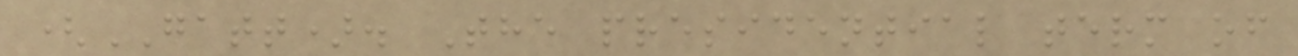(GATT). The presidential term of
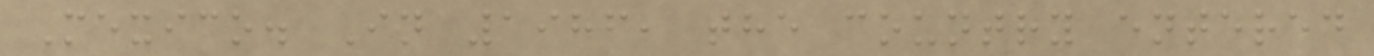Mexico. In 1986, the country entered
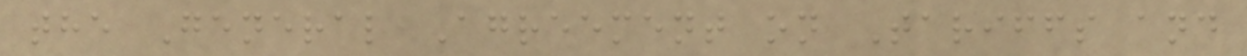the General Agreement on Tariffs and
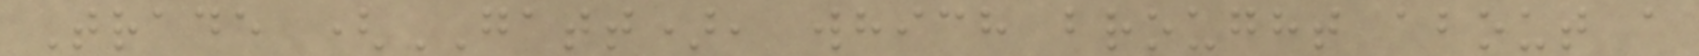Trade (GATT), which brought about a
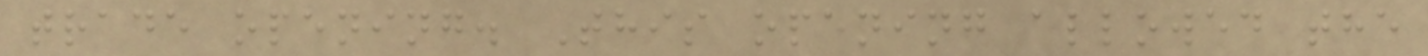trade opening. This opening allowed the
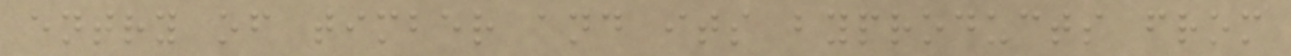entry of timber and its byproducts from
